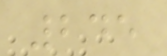245
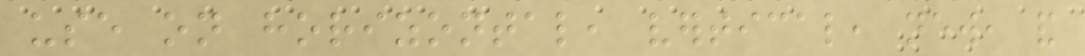use on horizontal, vertical, new, and
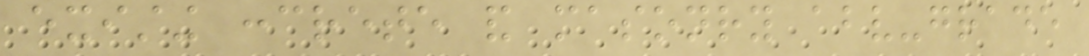existing concrete and masonry above-grade
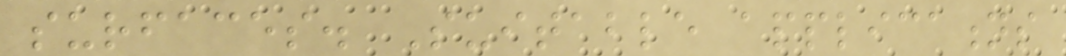surfaces. Suitable applications
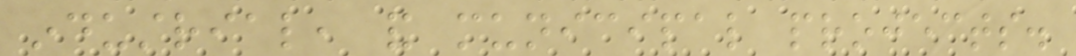industrial, and municipal projects.
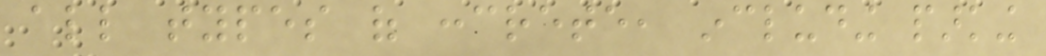all types of concrete, including parking
